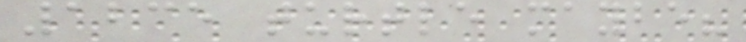1235 turtle maybe?
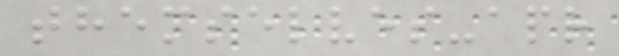themselves-apr
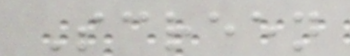Screen
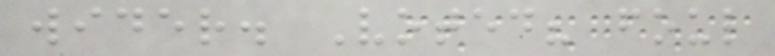wider. Voted? foul
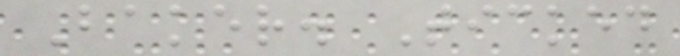Baker. Ticked
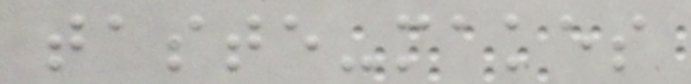taste-makes
